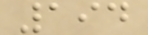194
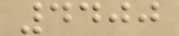4400
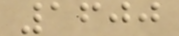1600
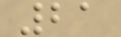21
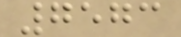7573
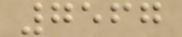7567
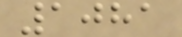1081
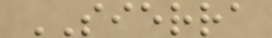SIERRA
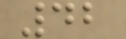42
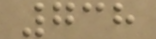738
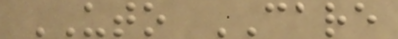UTO CARE
